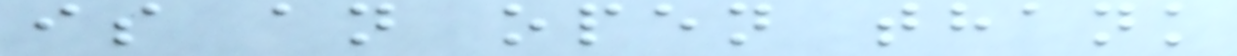is an open thank
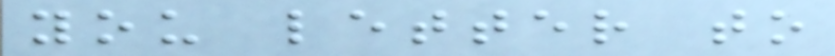you letter to
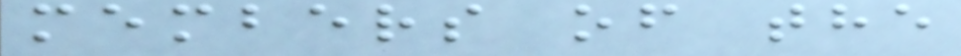members of the
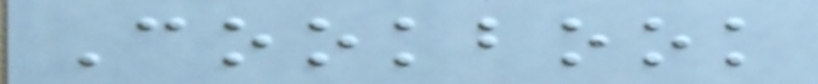Cookbook
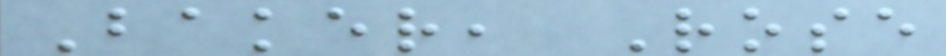Baker, Rose
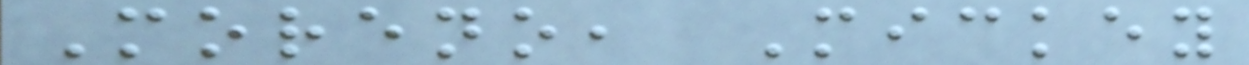Moreno, Mickey
